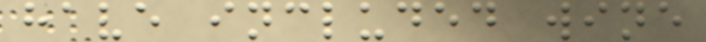have included wine
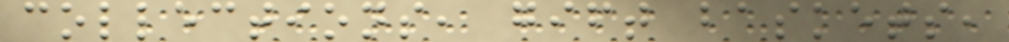collections, gift baskets,
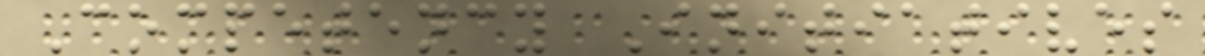Competency Initiatives
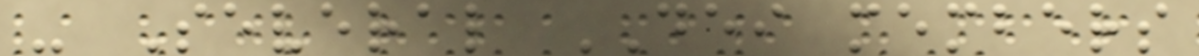- Several DEI members
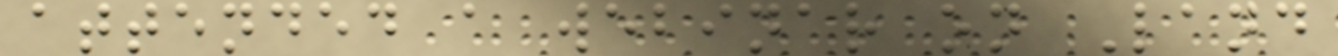attended a webinar on Land
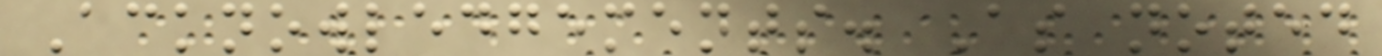Acknowledgements. As noted
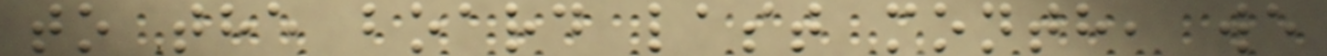to the board last month, we
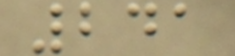241
